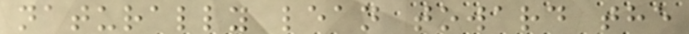naturally lean toward the
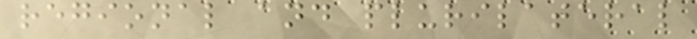regional and plurilateral
